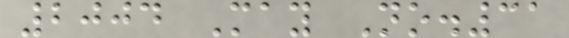2004 May No.31
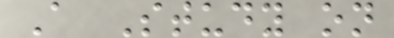A Study on
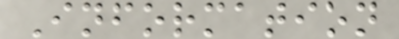Information
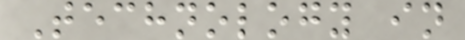Technology in
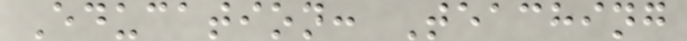Education: Teaching
